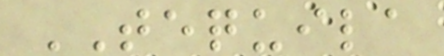TEQUILA
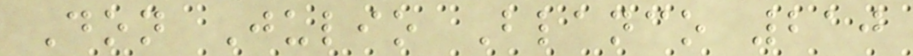Don Julio Blanco 210
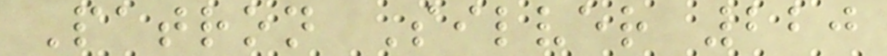Patron Silver 220
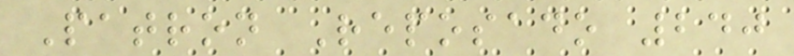Patron Reposado 240
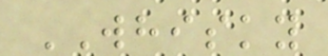WHISKY
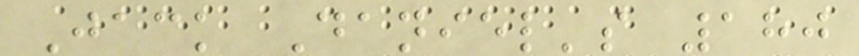Jack Daniel's 180
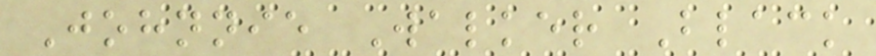Johnnie Walker Black
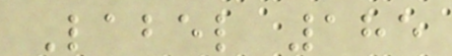Label 185
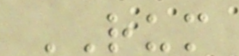RUM
